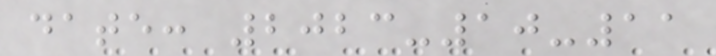date: 2023-10-11
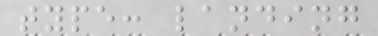type: landing
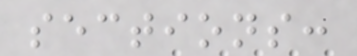sections:
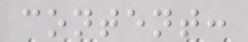content:
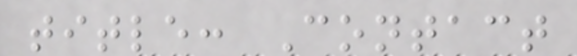title: Contact
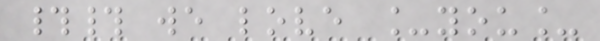## we love _you_
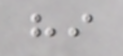hi
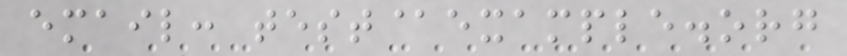email: test@example.org
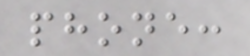phone:
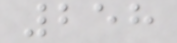258
